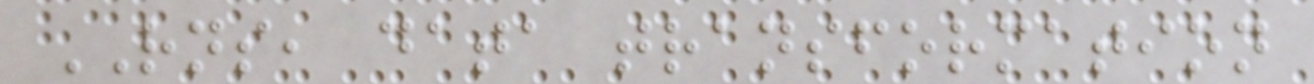RNS, data transformation
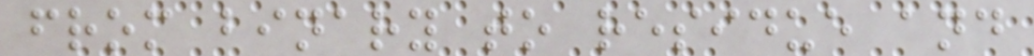from binary to residue and
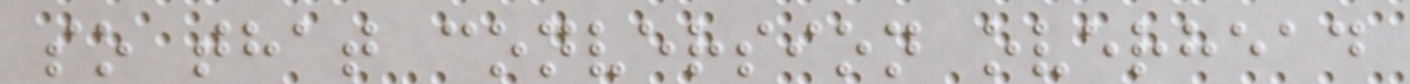so that conversion overhead
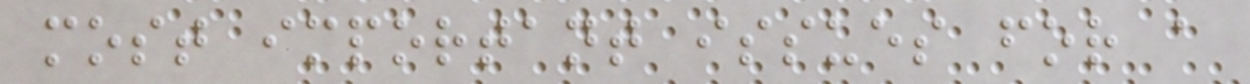most important issues for a
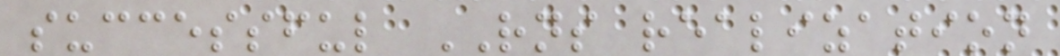successful RNS realization
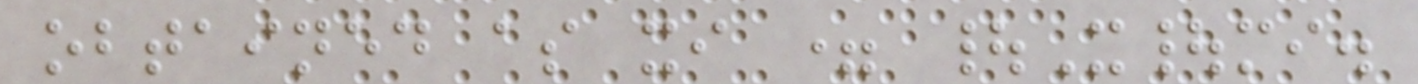obtained as xi = |X|mi.
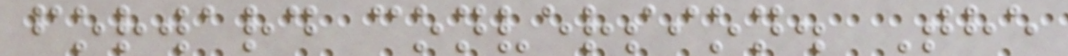forward conversion. The
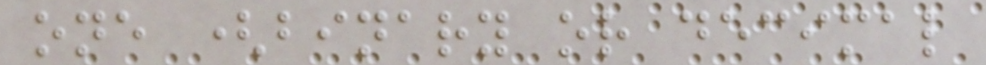one (binary or decimal
